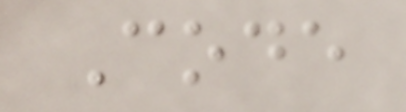Code
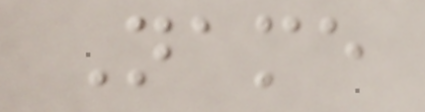Name
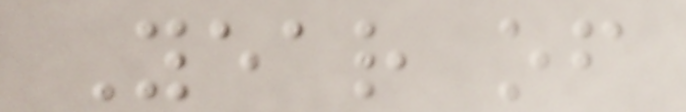Year of
